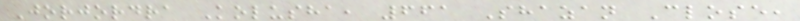Jorjordra Kolusha, 661 Shazan Close,
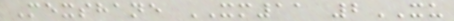Mexshane XM11 2XU
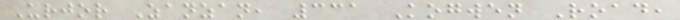Urjor Zanzan, 331 Kogwen Road,
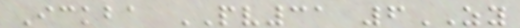Ickba PV31 6ZY
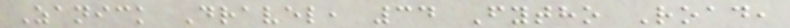Zanick Dravel, 34 Fytho Road,
